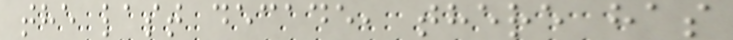the last decade, there has
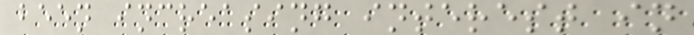been increasing interest in
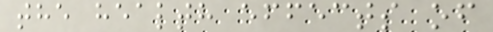the health effects of
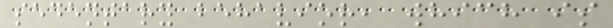sedentary behavior, which is
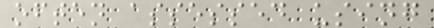often assessed using
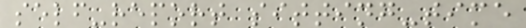self-report sitting-time
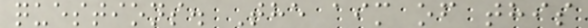questions. The aim of this
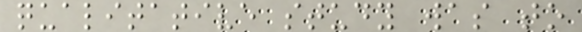qualitative study was to
